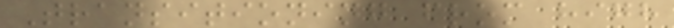Transitioning from high
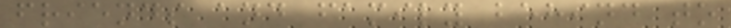friends and family behind to
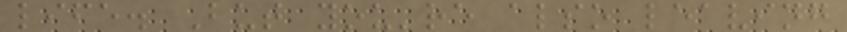life. But you're also leaving
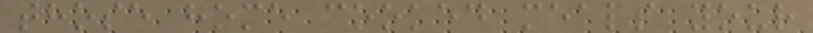those home cooked meals your
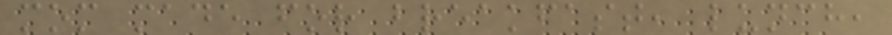mom made for breakfast, lunch,
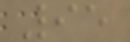95
